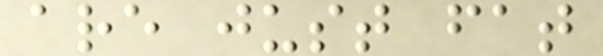are just fat
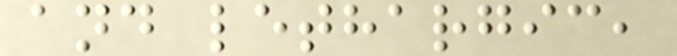and lethargic,
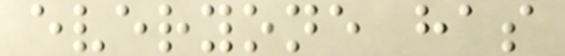everyone has
